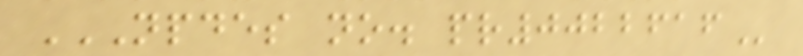NPDES NO. PR0022616
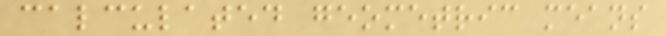calculated geometric means
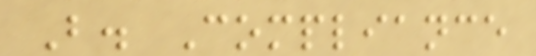B. Compliance
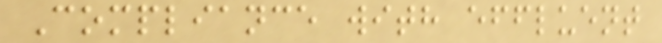Compliance with effluent
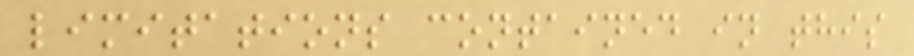limitations contained in this
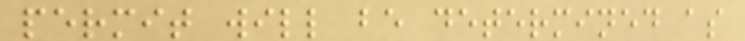permit will be determined as
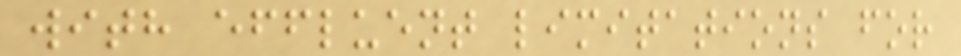with effluent limitations for
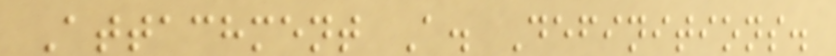Attachment A. Definitions.
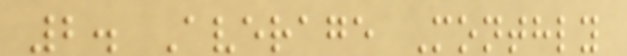2. Average Monthly
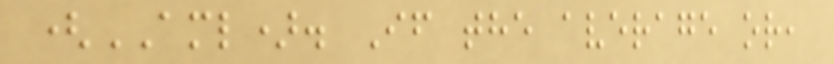(AML). If the average or,
